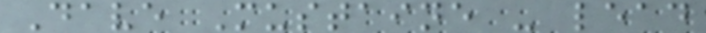Dave Mustaine - lead
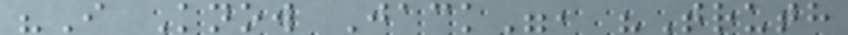"I Know Jack", "Truth
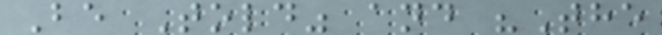Be Told" and "The
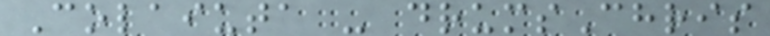Colaiuta - drumsChris
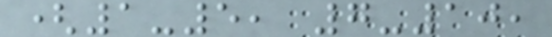(1-5, 7-10,
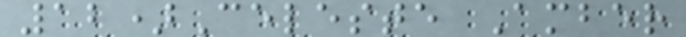12)Celeste Amber
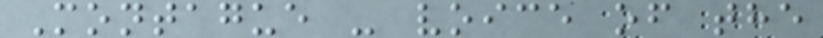Montague - voice of the
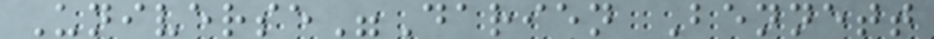Universe"Darien Bennett
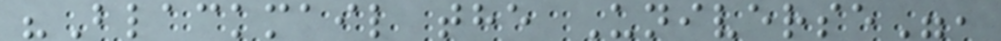"Blackmail the Universe",
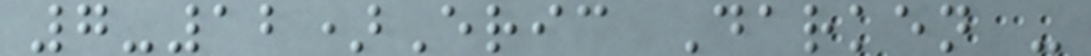7-12)Eric Darken -
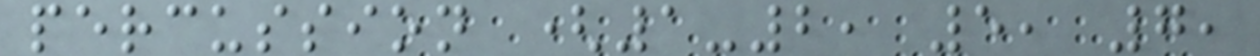percussion (1-2, 5, 7,
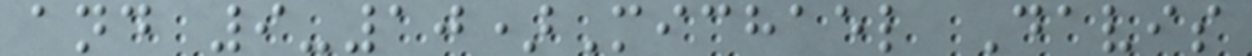and 9-10)Michael Davis
